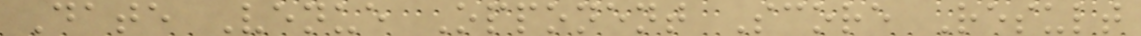Date Venue Opponent Score Result
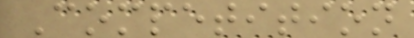Competition
